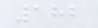182
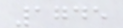1745
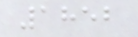1852
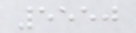5550
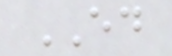ED
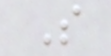S
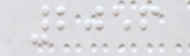2056
